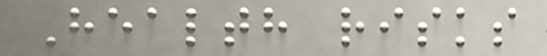Health risks
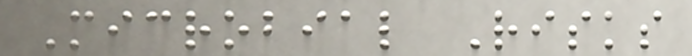Microbial Risks
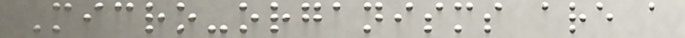Micro-organisms are a
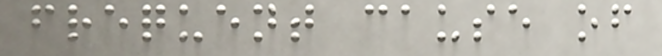frequent cause of
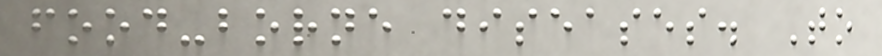food-borne diseases. To
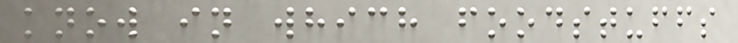know in which foodstuffs
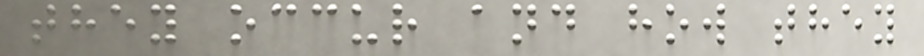they occur and how they
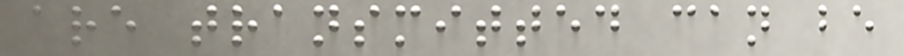are transmitted can be
